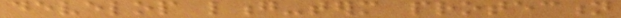develop long-term protection
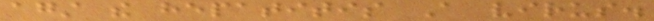against the hepatitis A virus.
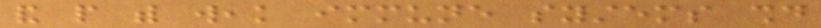and people with weak immune systems should
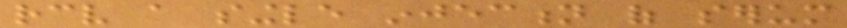receive a single injection of serum
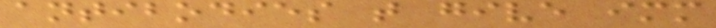antibodies that give immediate
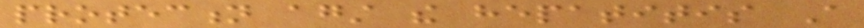protection against the hepatitis A
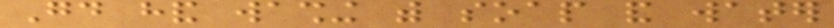Good hand washing with soap and water
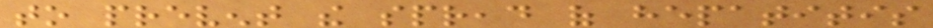to prevent the spread of hepatitis
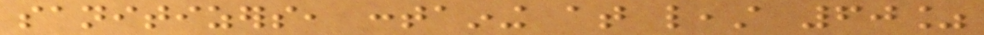sanitizers, containing at least 60%
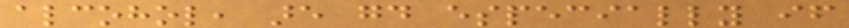alcohol, are good especially if
